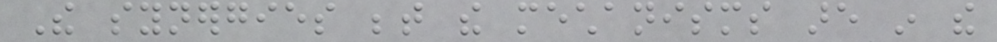The synergies between the mechanisms are in the
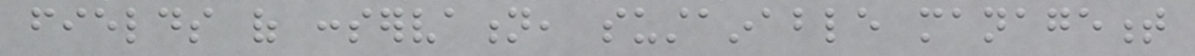fields of conservation, sustainable management
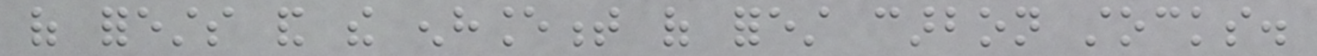of forests and the enhancement of forest carbon stocks.
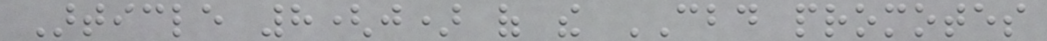Article 8(j) of the CBD promotes
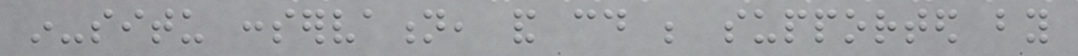in-situ conservation, and could be supported by
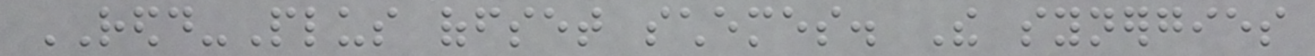REDD-Plus offset schemes. The synergies
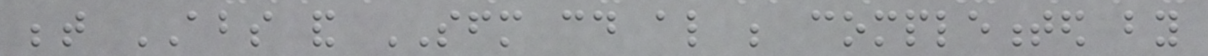between ABS and SFM could also be complemented by
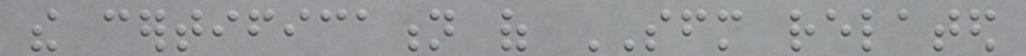the certification of SFM related
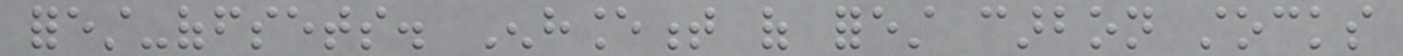forest-offsets. Enhancement of forest carbon stocks
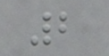2
